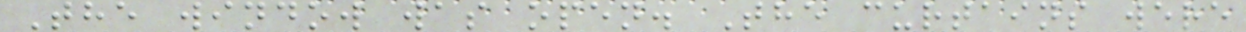The window was open. The curtains were
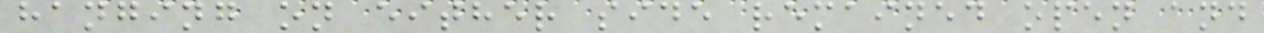hanging on either side remained open and
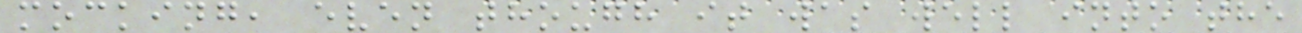mocking, even though it was well into the
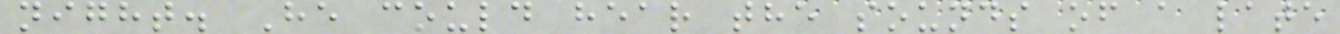night. He could hear the sounds of a late
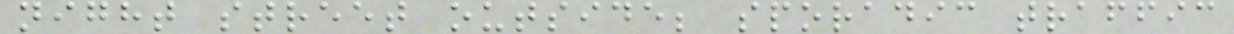night street outside; sporadic traffic
